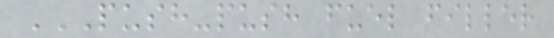PUSH-PUSH FUEL FILLER
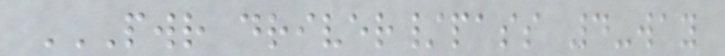PWR DRIVER/PASS 4-WAY
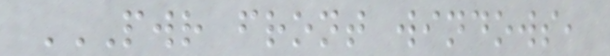PWR FRONT WINDOWS,
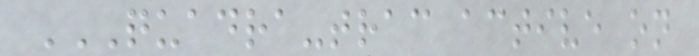QUADRA-TRAC ACTIVE ON
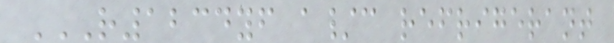R1234YF A/C REFRIGERANT
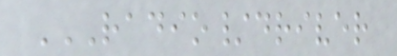RADIO/DRIVER
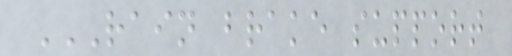RAIN BRAKE SUPPORT
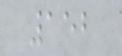152
